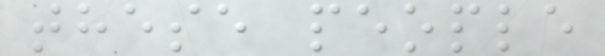these people
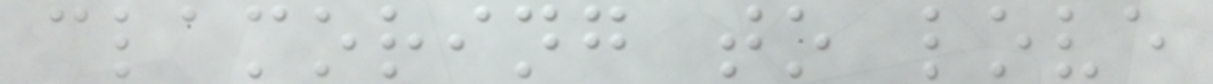clamoring to love
